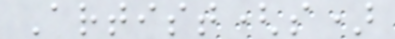Artist(s)
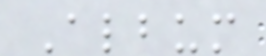Album
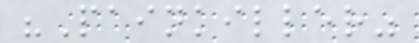"Painkiller"
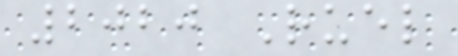2020 Ruel
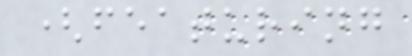(featuring
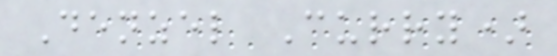Denzel Curry)
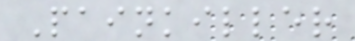Painkiller
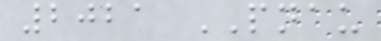2021 PNAU
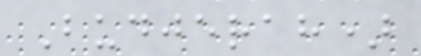Budjerah)
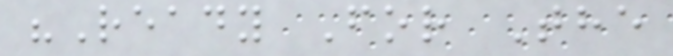"Ready For The
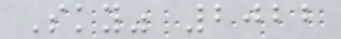Sky" 2022
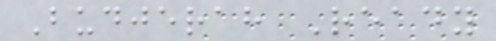Budjerah Ready
